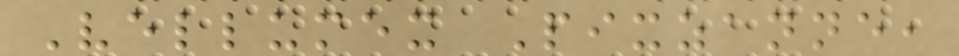Vellumex Pixzanne,
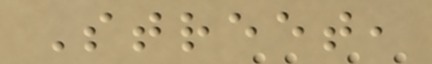Street,
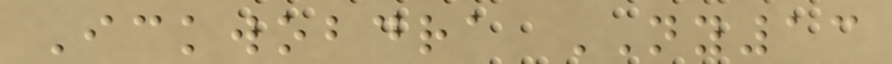Ickwobdra NY13
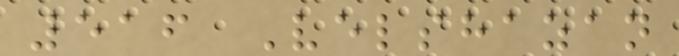516 Velshazan
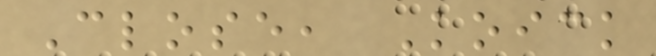Close, Koick
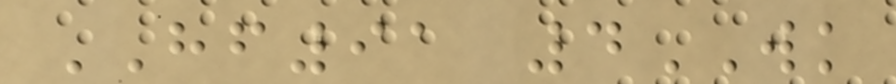HF91 4WK
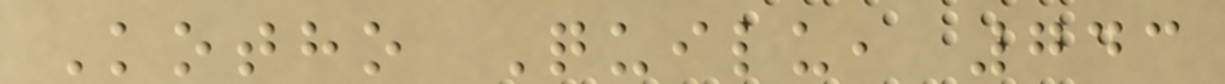Kotho Quilu, 743
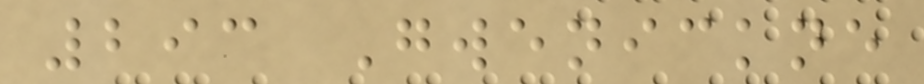293 Gwenickne
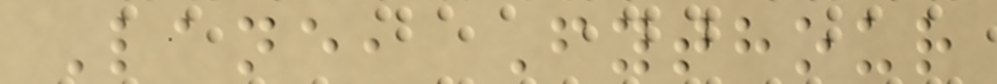Lane, Fythour
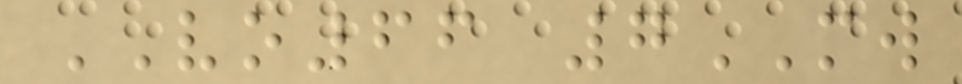VO66 7MW
